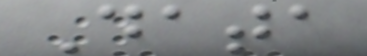Data
